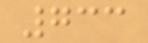733
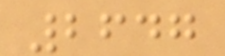2647
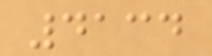4134
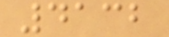4132
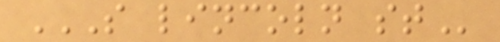S LINCOLN ST
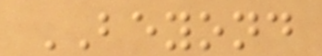BEYOND
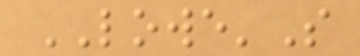LOWE'S
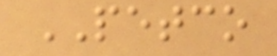PETCO
